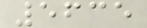5635
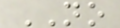NO
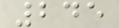245
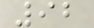92
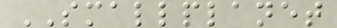SMALLPLANET
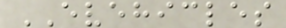EVEHICLES
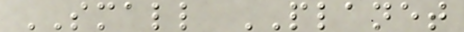SMALL PLANET
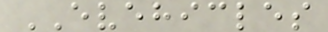EVEHICLES
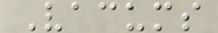Vacums
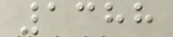1388
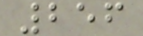256
